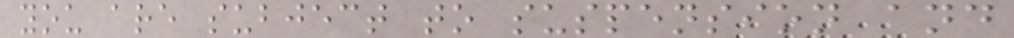you are subject to suspension and
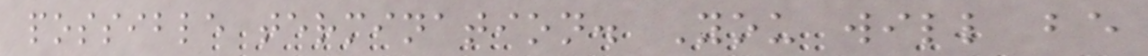possible termination. You will be
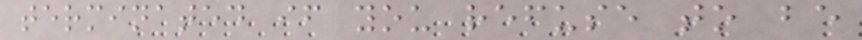terminated if you refuse to be
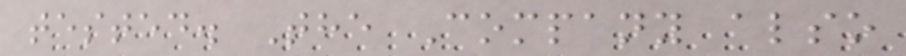tested. The Company also
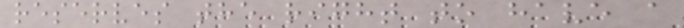reserves the right to have a
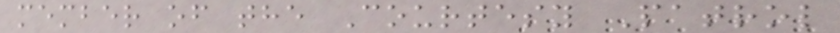member of the Courtesy Patrol
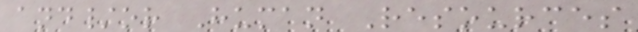and/or Human Resources
